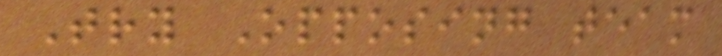Try Opposing team
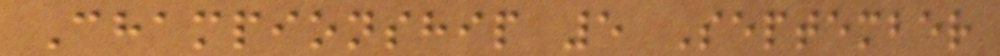Championship 5 September
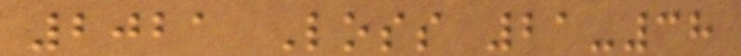2021 Loss 21-38
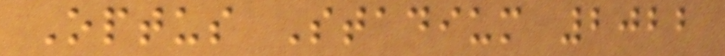Optus Stadium 2022
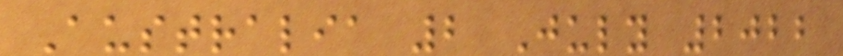Australia 2 July 2022
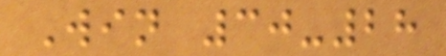Win 30-28
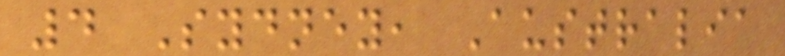4 Sydney, Australia
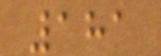181
